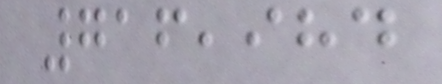716,984
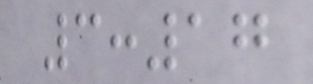3:17
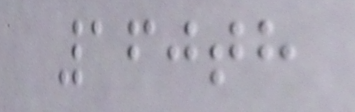160th
